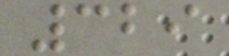329
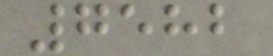7582
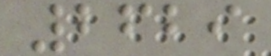2629
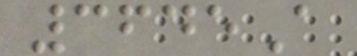3645A
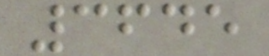3645
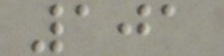101
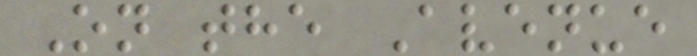On the Avenue
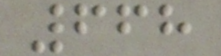668
